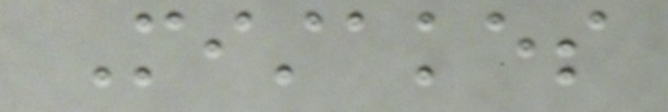Mistakes
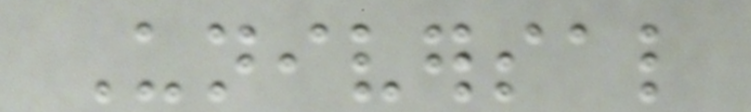Universal
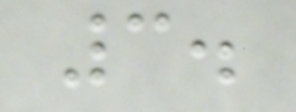3.
